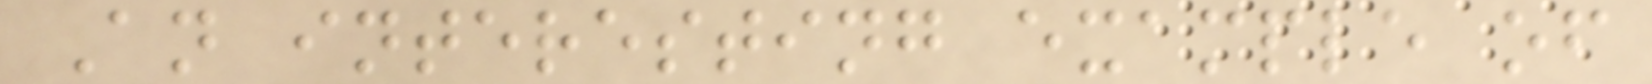An interesting example of
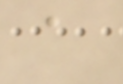a
